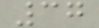37
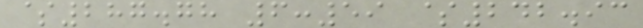$287.78 6:59 $242.93
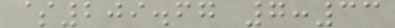$209.67 7:33
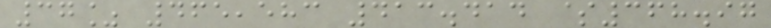37% 465,583 413.414 $368.97
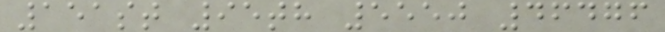151st 95th 5550 46476
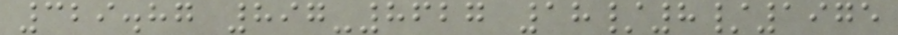329.87 897-8627 18/8/1975
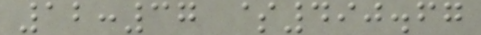12:37 $490.67
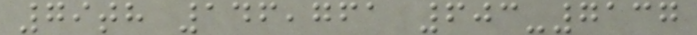79th 146,761 603-7137
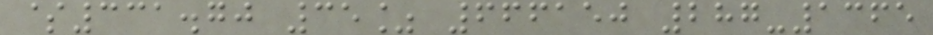$331.70 35% 666150 287-1365
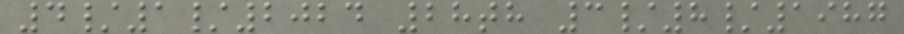4/1/2024 28th 3/8/1987
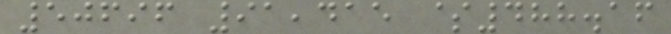50696 91,415 $488.16
